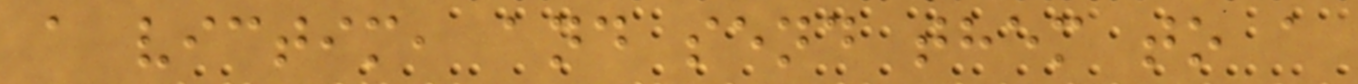a victim, and send them to a
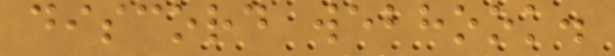discord webhook.
